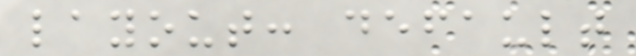layout: default
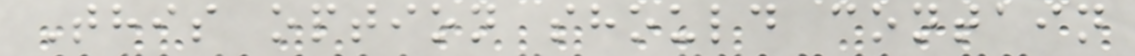This option should contain
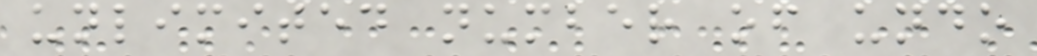unlimited number of undo
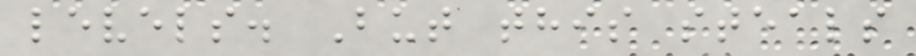levels. But this steals
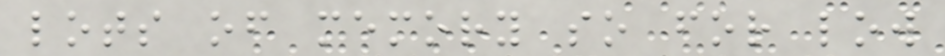lots of memory so for low
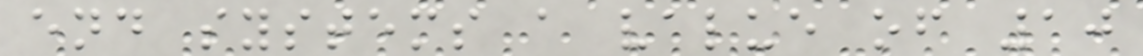end systems a value of 10
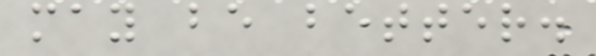may be better.
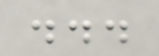...
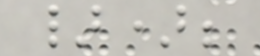});
